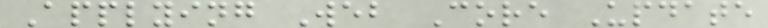Applying Web Core Update
